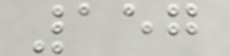157
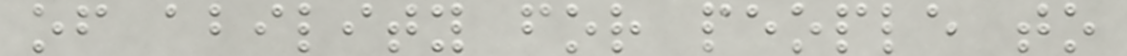of ability for people to
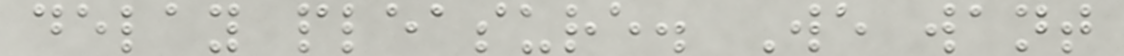delay pleasure. We want
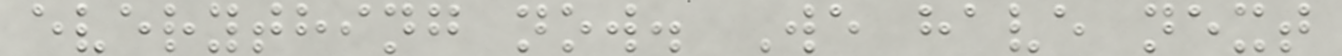everything now. We have next
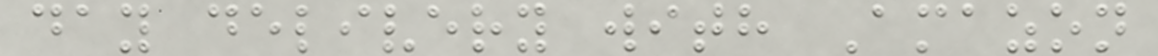day delivery with Amazon
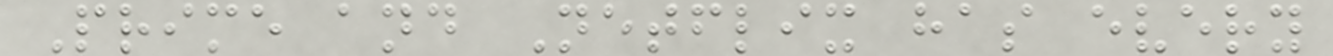Prime and Netflix has every
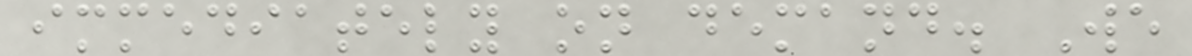immediately on demand. We
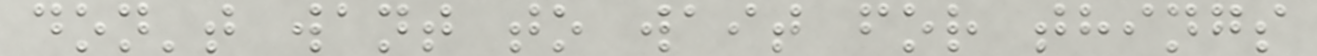don't want to wait for things
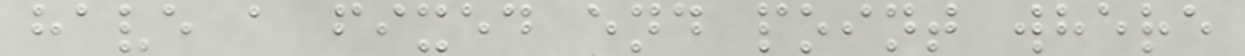have a fixed end point where
